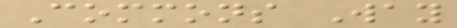Commons Way
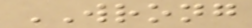WRONG
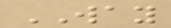WAY
